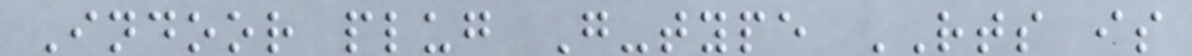Indoor plug G-type RTS is
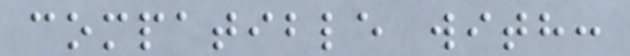compatible with:
